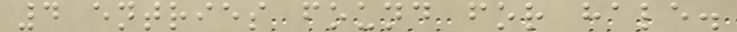4 entries found for hale.
